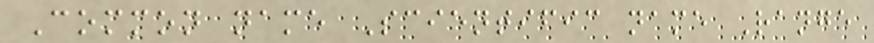Common name Scientific name Range
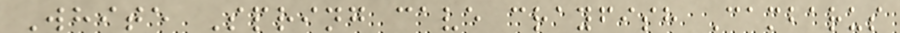White Spring cave crayfish Cambarus
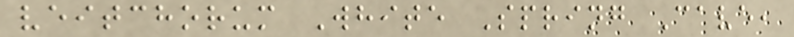veitchorum White Spring Cave,
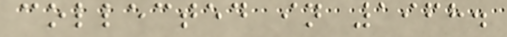collected in 1968.
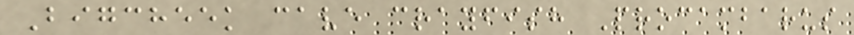Bigcheek cave crayfish Procambarus
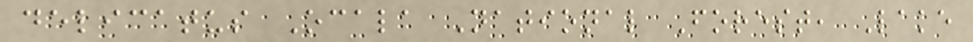delicatus Ocala National Forest, Lake
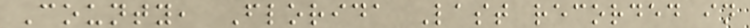County, Florida Last recorded in
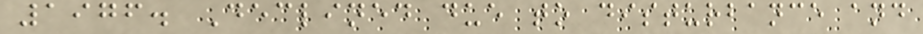1976. Declined due to disturbance and
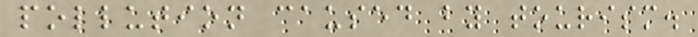pollution caused by tourism.
